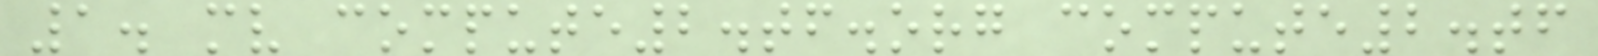1. mv compute2.tf.org compute2.tf
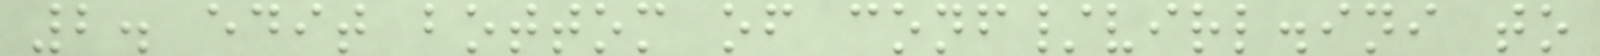2. edit bottom of conf/virl.ini to
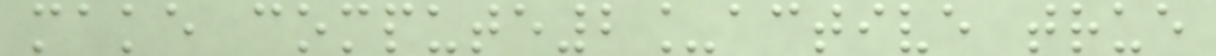make compute2_active true
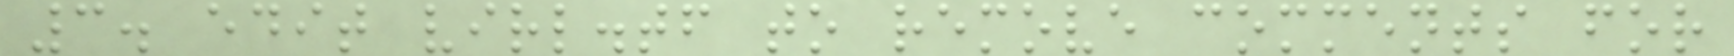3. edit virl.tf to remove comments for
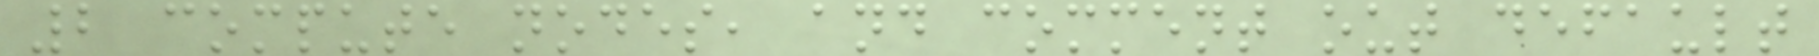2 compute nodes, and comment out default
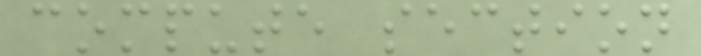compute section
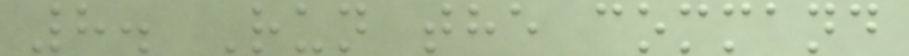8. Run the command
